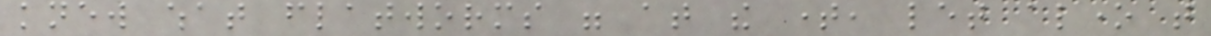knew what flatworms were at the time, let alone that
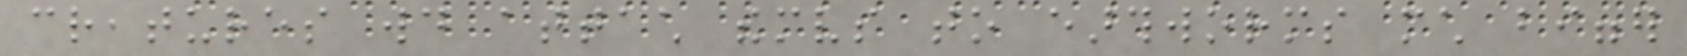creatures would attach themselves to earthworms much bigger
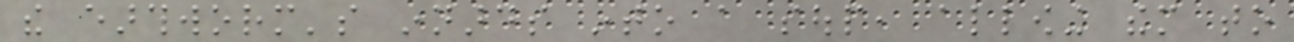the earthworm's innards into a soup, allowing them to
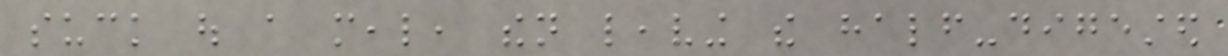suck out a meal, then leaving the half-digested
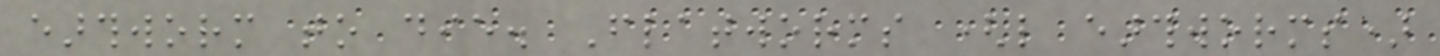earthworm to die. Flatworms (like earthworms)
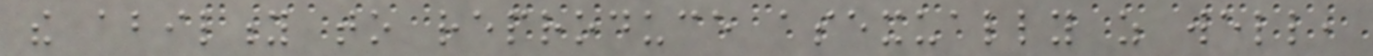the ability to reproduce asexually as well,
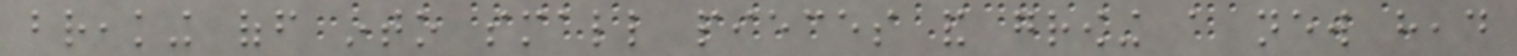breaking off into small pieces and growing a new head
